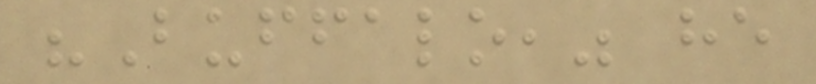"Buffalo," he
